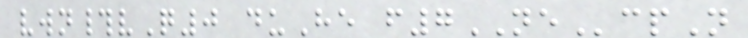vwn#vQ0 duHe f7NEcpN
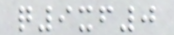q9xf0
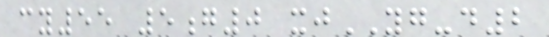cy55 5g0 xjYG-d2
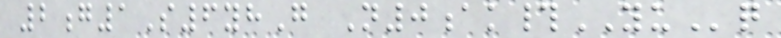2g1S6yhG N0ak#YUq
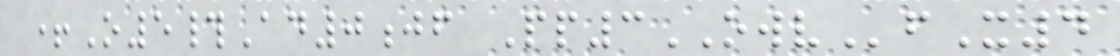+O5#Ad0jf Pp3OWVfX4
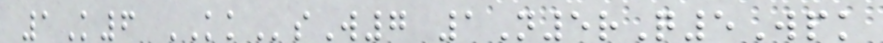1K6 KKsW7 1N5rQ5Wpk
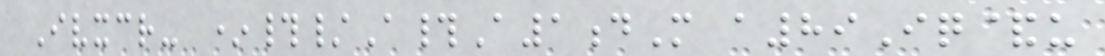Ivxcr- *#/A#A1dM a89Iq&u
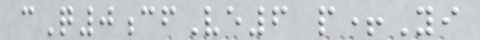cQ0cfVe6 p+Yi
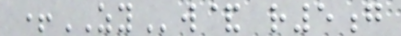+ZYw& r5g
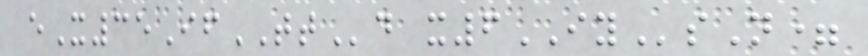eX35IfTTd x6IYsN=
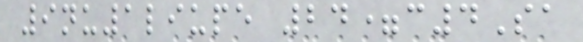9nu1liupe 24=c4Sa
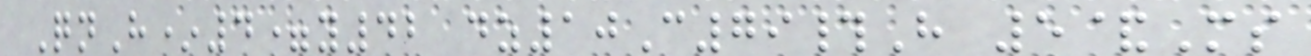QnH*4=y42 dz10C79#H 5&Ms
